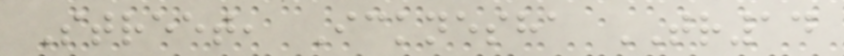Street, Icknesha TR14
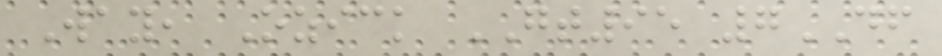Way, Ozick GT95 7DF
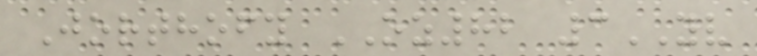Jorthofy OZ82 3YV
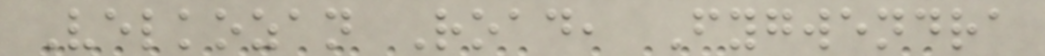Velkozan Road, Fygwendra
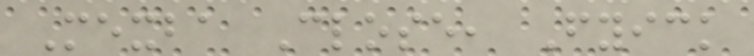Mexba Close, Fyick
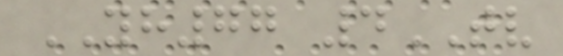YH77 4TV
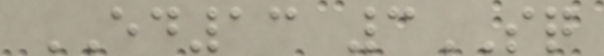ED13 3SQ
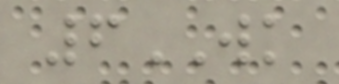6WK
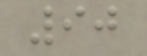90
